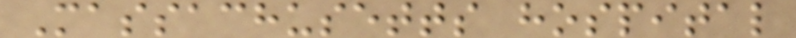Massachusetts hospital
